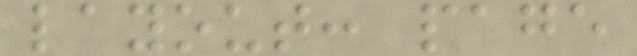layout: page
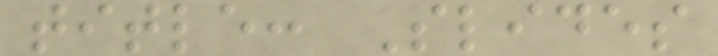title: Slides
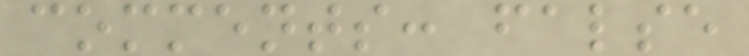comments: false
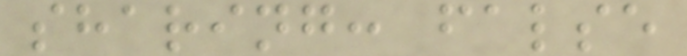sharing: false
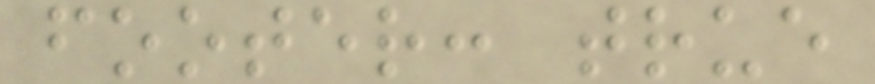footer: true
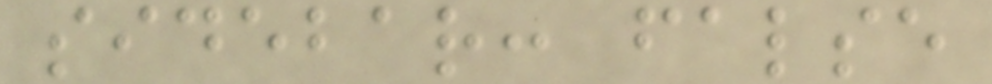sidebar: false
